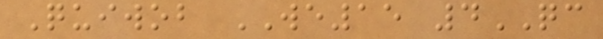Quiwob WE15 4QC
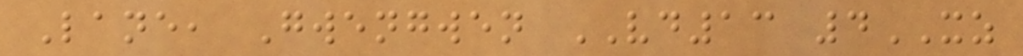Lane, Gwengwen VD13 4XZ
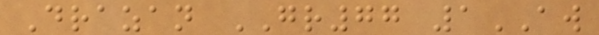Drazan GR77 1AW
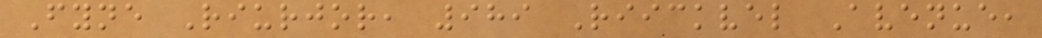Fyne Riurjor, 989 Riickvel Avenue,
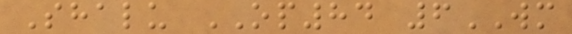Shalu OP84 6WM
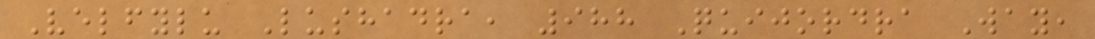Velfylu Lushadra, 988 Quijordra Way,
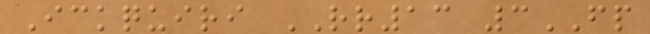Ickquiri RR13 3FP
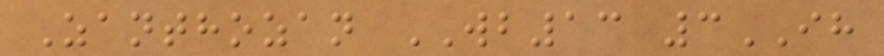Zanthozan WB13 3IH
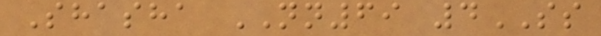Shasha NN69 4SS
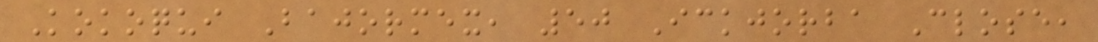Kokoqui Bajormex, 50 Ickjorba Close,
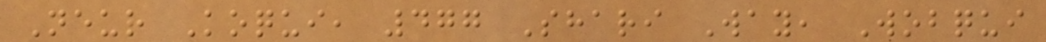Neur Koqui, 477 Shari Way, Wobqui
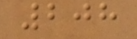208
